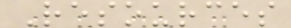Resources
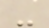-
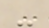-
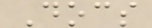Docs
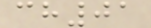ch01
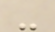-
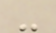-
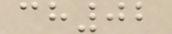ch02
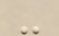-
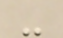-
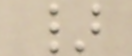}
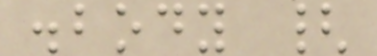.body {
